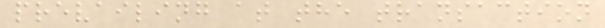prevailing at the transaction
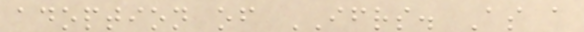adoption of IFRS. As a
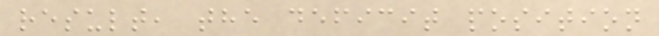result, the deficit position
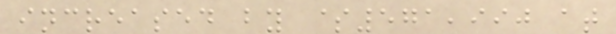increased by $571,990 at
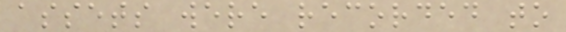assets were recorded to
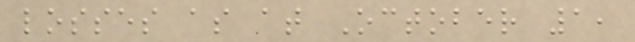losses as at October 1,
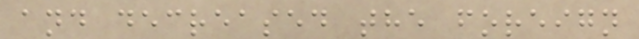and decreased the foreign
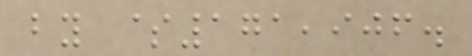by $171,906.
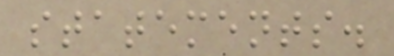statements.
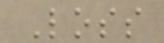Loss
